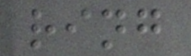ring
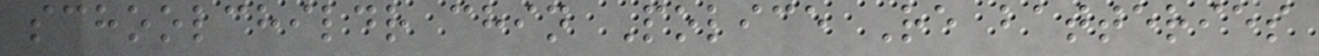schoolchildr chin Police Re batteries
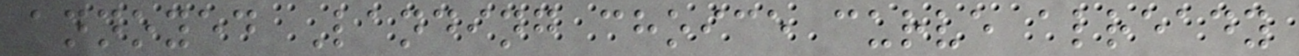annoyed Landing choice curve already
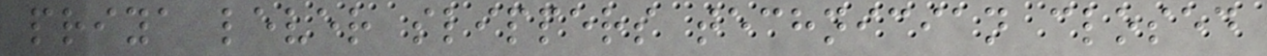priya lever slippers technician closed
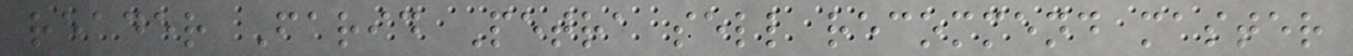reader Farid Petra sell recommend master
